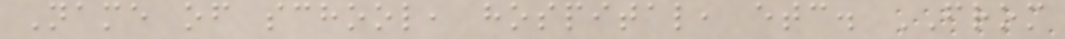Name of school, hospital, etc. FROM
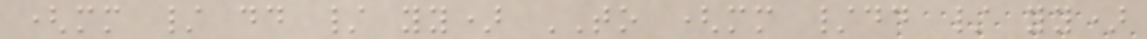(mm / dd / yy) TO (mm /dd / yy)
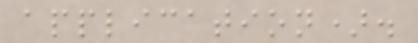application).
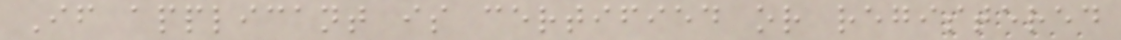If applicant is certified or registered
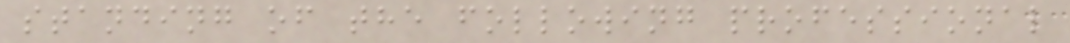standing of the following professional
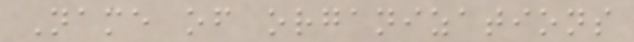Name of organizations
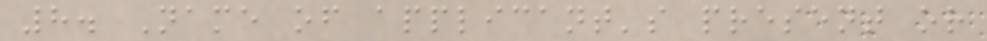8. Name of applicant's present or
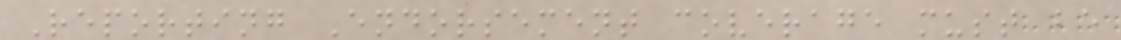Reporting Endorsement coverage must be
